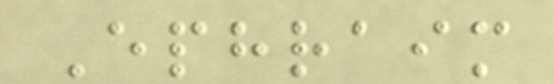Ephraim
